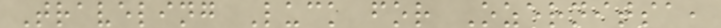Traveling Luck for Ozernitsa,
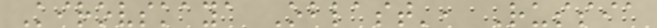Kirovskaya Oblast', Russia
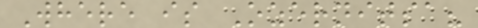Where is Ozernitsa?
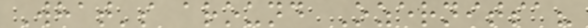What's around Ozernitsa?
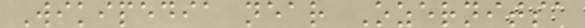Wikipedia near Ozernitsa
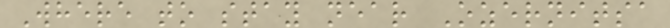Where to stay near Ozernitsa
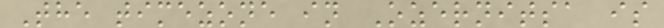The timezone in Ozernitsa is
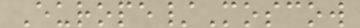Europe/Moscow
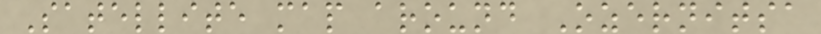Satellite map around Ozernitsa
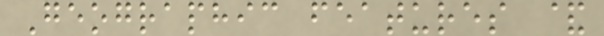Geographic features &
